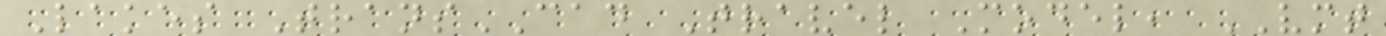Lakes TransCAD Travel Model, VMT
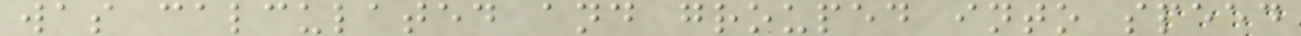was calculated and grouped into speed
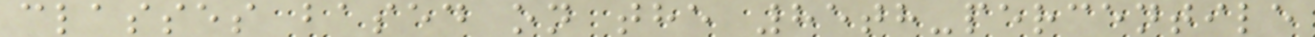classes based on the 85th-percentile
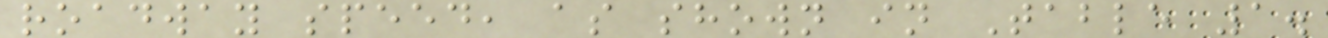roadway speed, as shown in Table 1.
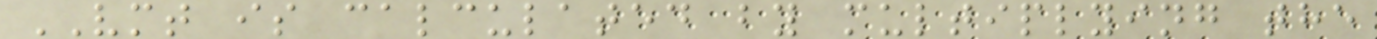VMT is calculated by multiplying the
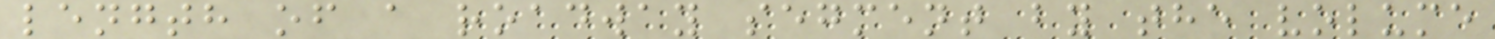length of a roadway segment by the volume
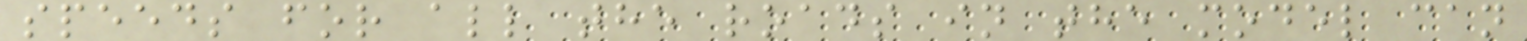speeds for all the roads in the model can
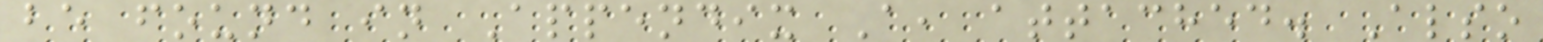be found in Appendix A, attached. Also
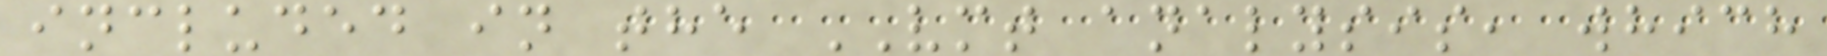included in the VMT analysis, which
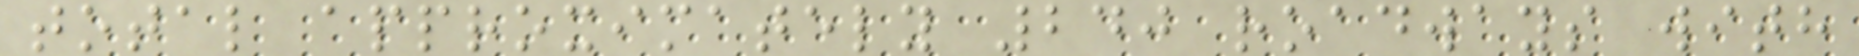total approximately 240 roadways with
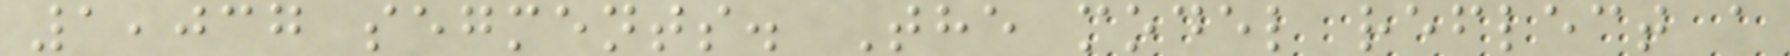1,037 segments. The model reflect a
